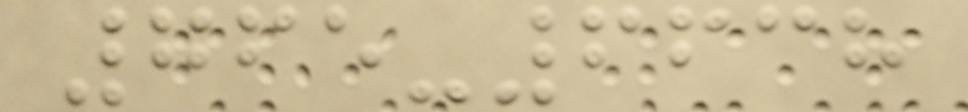765-6638
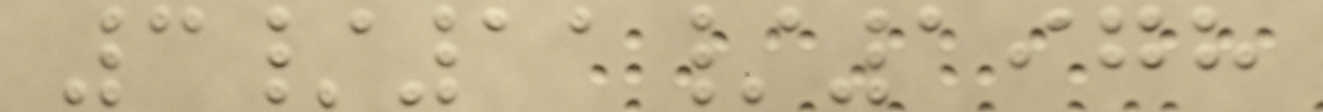3/11/1978
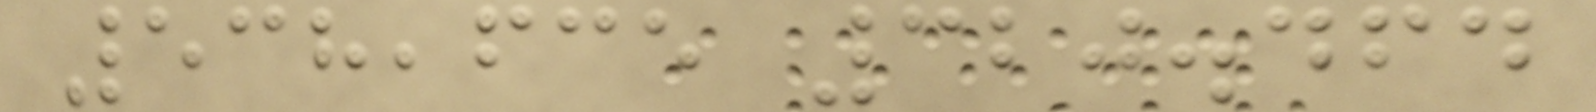538,635 320.464
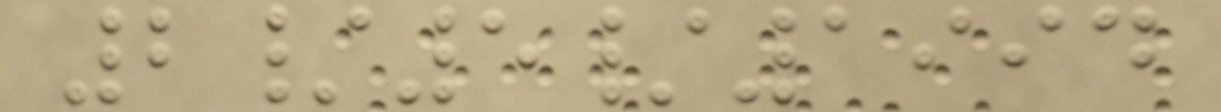2/5/1994
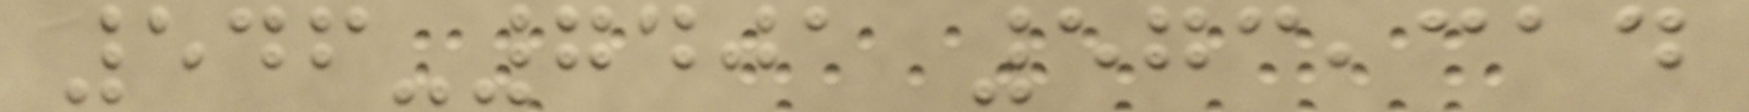546-7401 573,314
